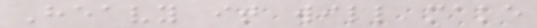Heavy it will make
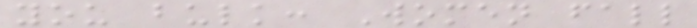you bulk: Women fall
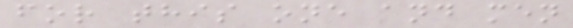for this one and men
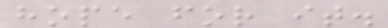hope for it.
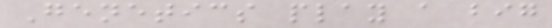Genetics play a big
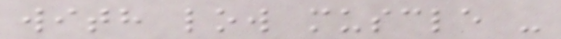with low muscle -
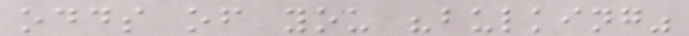odds of you "bulking"
